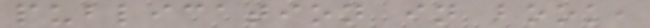publication in book,
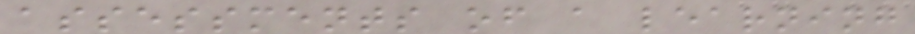assessments of a learning
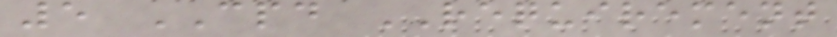5 CPD REQUIREMENT
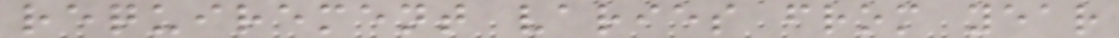requirement varies from year
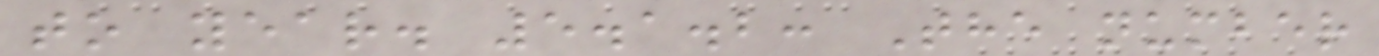to year. 5.1.2: The number
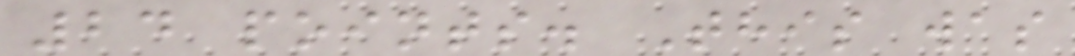24 points. This was
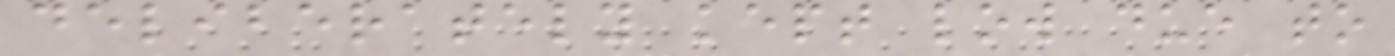deliberately kept low due to
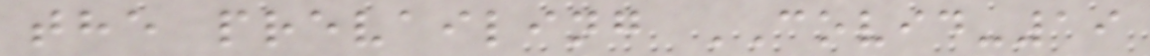the prevailing COVID-19
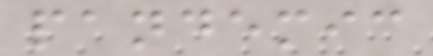pandemic
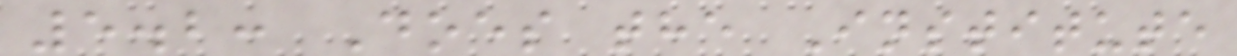5.2: Does the Institute
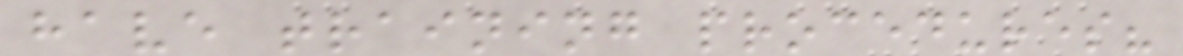have training procedures?
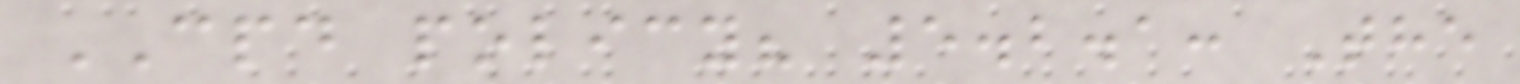CPD policy? 5.2.1: The
